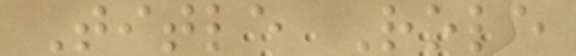Title Role
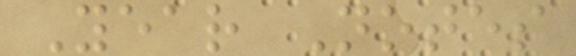Year Notes
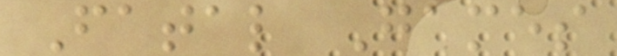Fatal Games
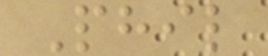Phil
